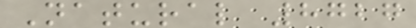Natural 8727
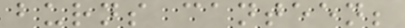burns canteen;
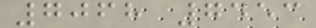7068 7453
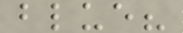blue?
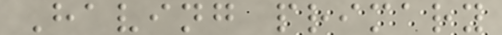Having primary
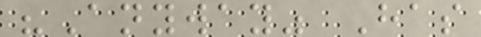"Anyway" Has
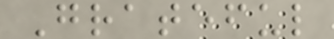Grateful
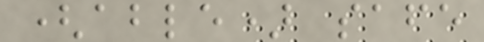(able) safe
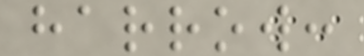harrow:
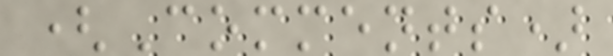(Comments)
